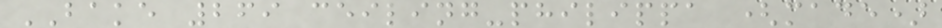BAKE 269 ceiling-philippa (made)
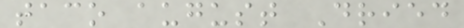taco august Dried
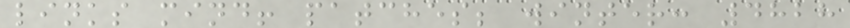links mind! patches; winter: 4828
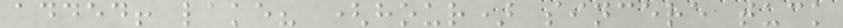added! lake? (hour) sincere tuck
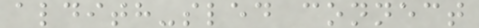aldith-sled connect
